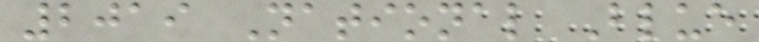2019 National Blue
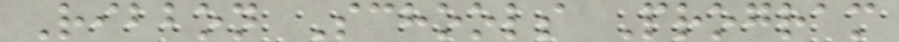Ribbon Schools Program
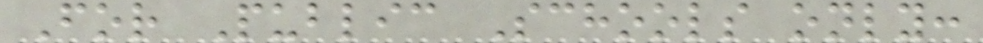For Public Schools only:
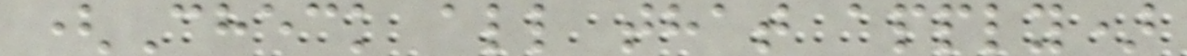(Check all that apply)
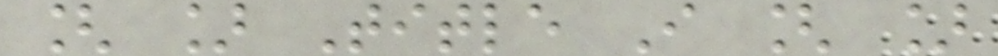[ ] Title I [ ]
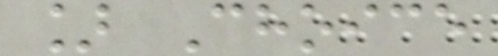] Choice
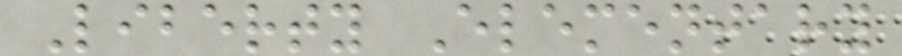Liberty Elementary
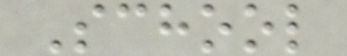School
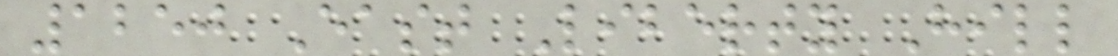1250 East Liberty Hill
